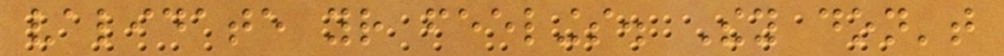validate your feelings. They don't
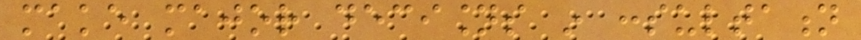make major decisions in consultation
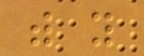with you
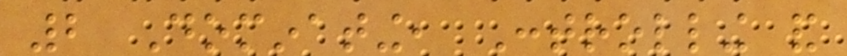2 Dominating, Controlling and
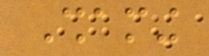Shaming
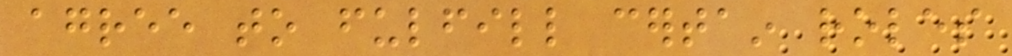agree to fulfill certain roles
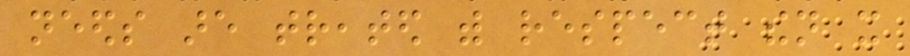needs are treated with respect then it
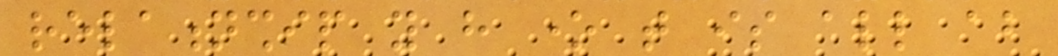relationship you have one that is all about
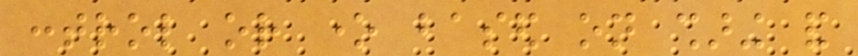control or one based on sharing and
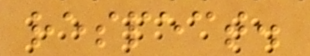respect.
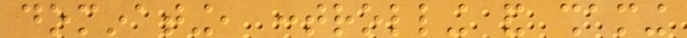dominating, controlling and shaming
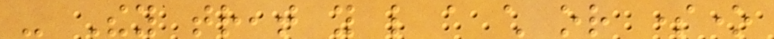- They treat you like a child or someone
